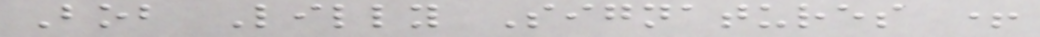Bob Lilly Signatures +
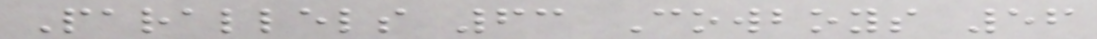Parallels 63 Cowboys 56
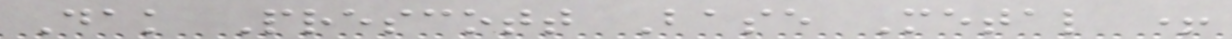Dak Prescott Base Metal +
